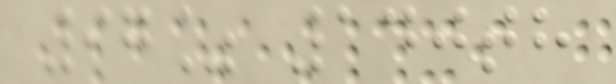97% 140th
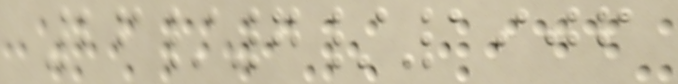26/7/1906
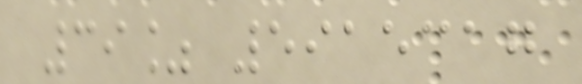39% 5915317
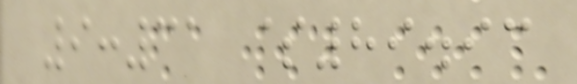9:31 $89.93
